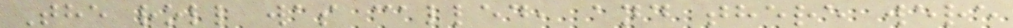The roll was called, and there were
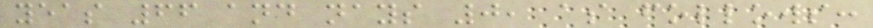yeas 66 and nays 0, as follows:
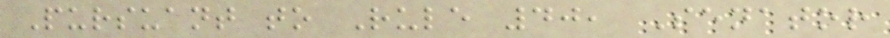Pursuant to Rule 40, Senator
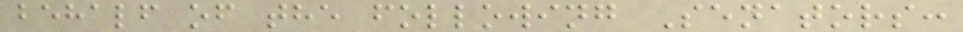behalf of the following Senators:
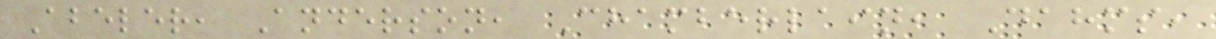Abeler, Anderson, Chamberlain, Dahms,
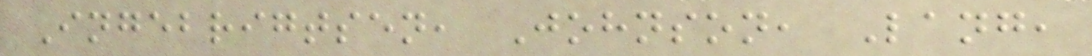Ingebrigtsen, Johnson, Lang,
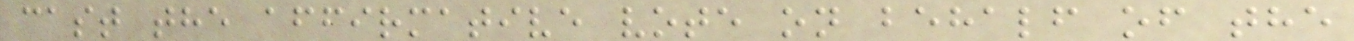cast the affirmative vote on behalf of the
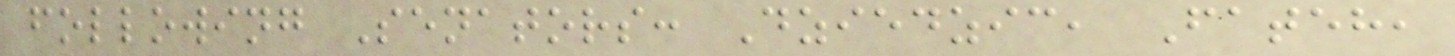following Senators: Dziedzic, Fateh,
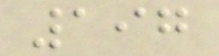197
